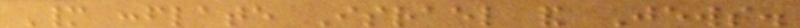Many conflate Israel and Jews.
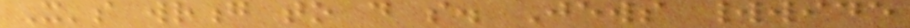It's wrong to do so. Jews worldwide
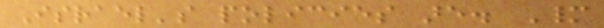Israel's policies are. Many
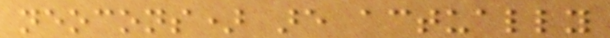neocons) are actually
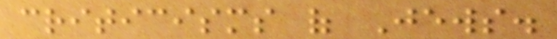criticisms of Jews.
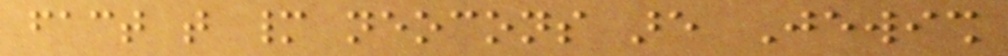fact that many neocons are Jewish
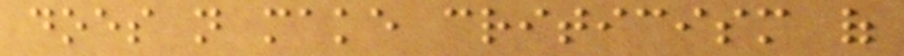does not make criticism of
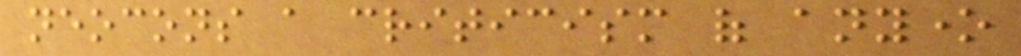neocons a criticism of anyone
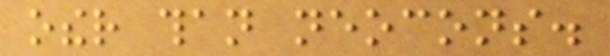other than neocons.
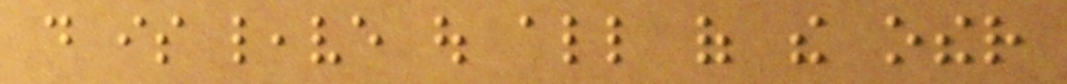do is leave out all of the other
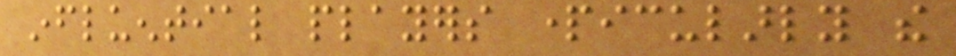influential players particularly the
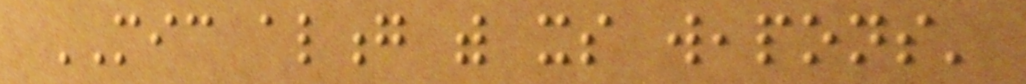MIC along with its weapons'
